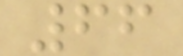66
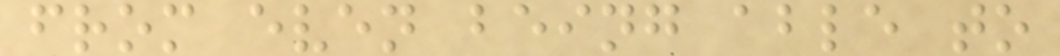from even being able to
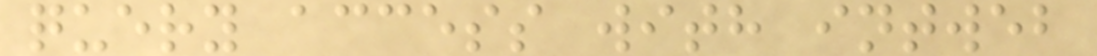query access with intweb
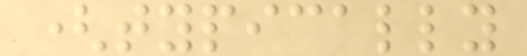(typically
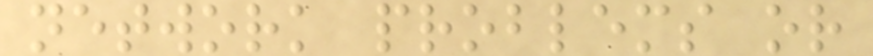network problems or
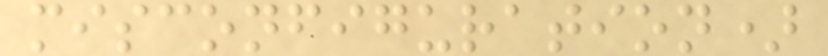misconfiguration)
